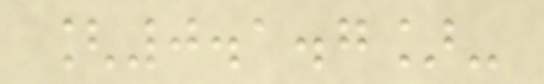[0.1.7]-
